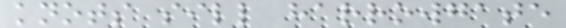knots sill harrowgate
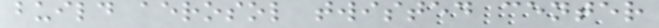build aerosol twisted center
